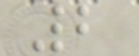2
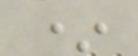*
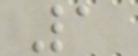1
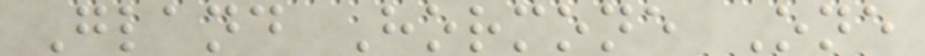Gland Hormone One
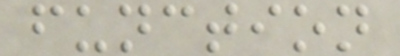function
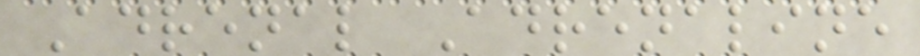Adrenal Adrenaline
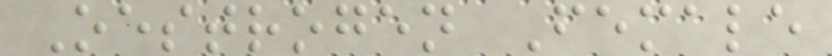Oestrogen Female
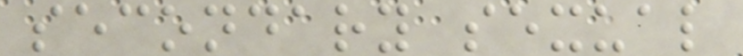secondary sexual
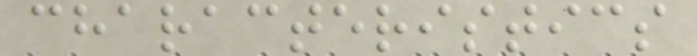characteristics
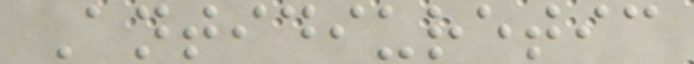Antidiuretic
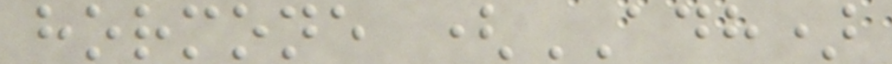hormone (ADH)
